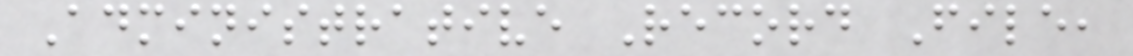Administrative Record File,
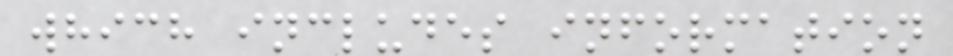which includes information
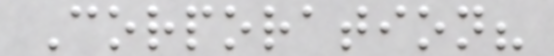Corporation?
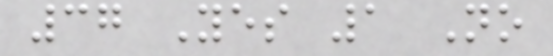37 Yes 1 No
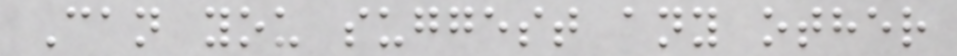Can you suggest any other
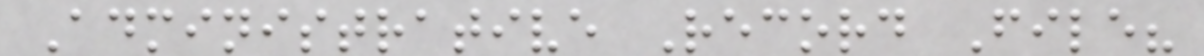Administrative Record File?
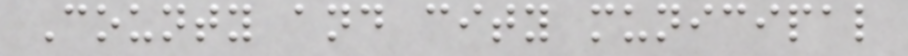County and city municipal
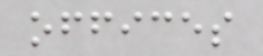offices
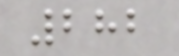282
